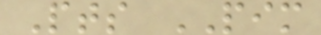Pts PIM
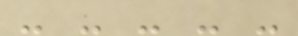- - - - -
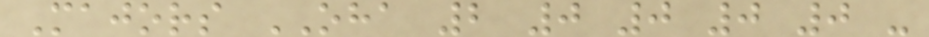Majors OHA 2 0 0 0 0 -
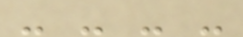- - - -
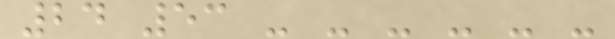24 53 - - - - - -
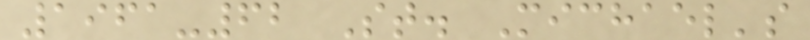1961-62 St. Michael's
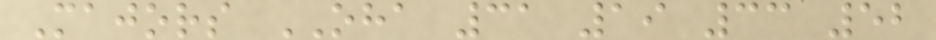Majors OHA 31 19 33 52
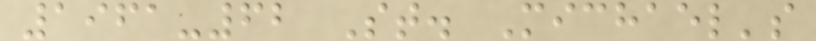1961-62 St. Michael's
